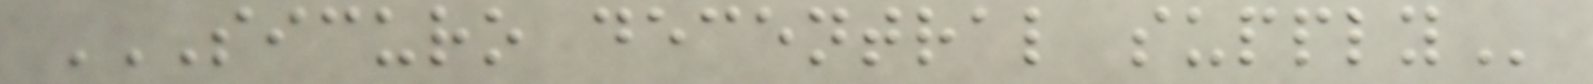SICURO DECENTRAL SUPPLY
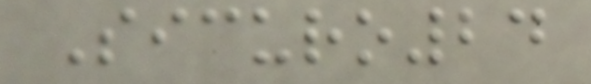Sicuro24
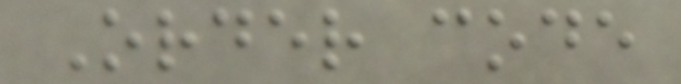Order code
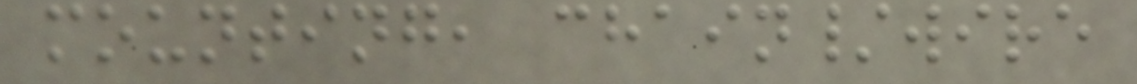mounting, chain/wire
